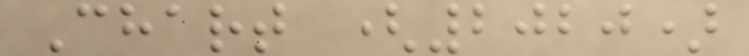Chart (2020)
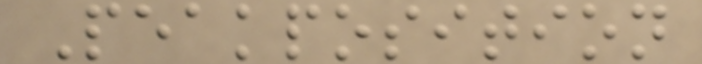Peakposition
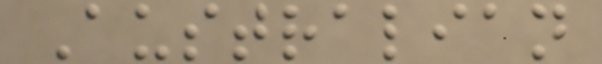Australian
